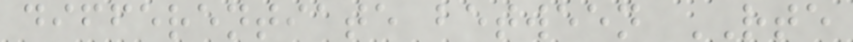differentiate between RTE
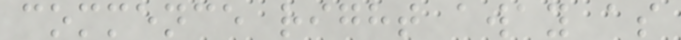commence right away as
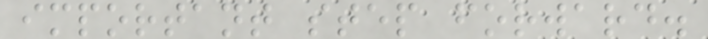important step forward.
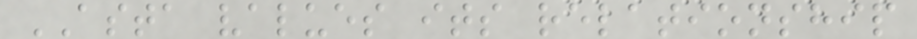ASTA values its relationship
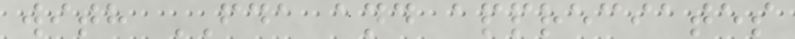with FDA and appreciates
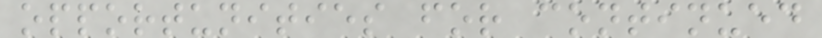opportunities for continued
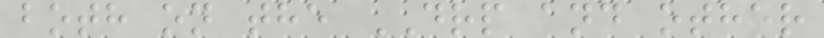both on the DRP and other
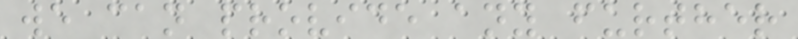we can provide any further
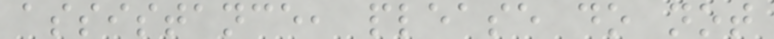assistance, please do not
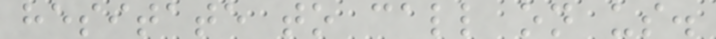hesitate to call on us.
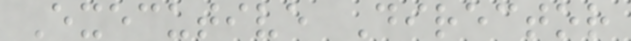Executive Director
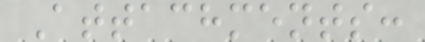Attachments:
